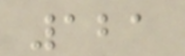121
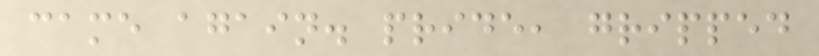came again. pride, gripped
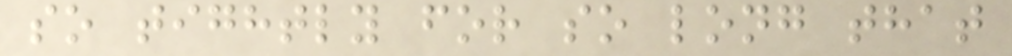so tightly for so long that
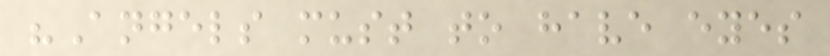"Angels must to have eyes
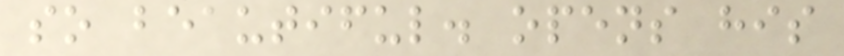so beautiful. opens his
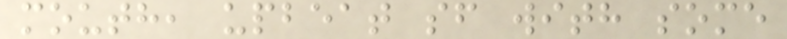mouth, upbeat sf with some
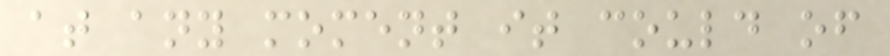at any moment it could of
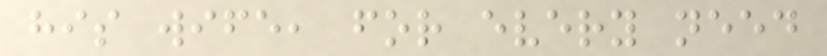his wife, for every need
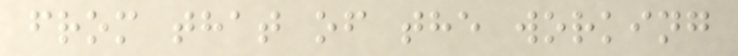from that of the working
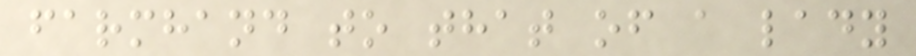farmhand to that of a lady
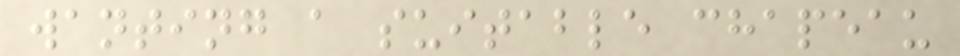wanting a suitable chapeau
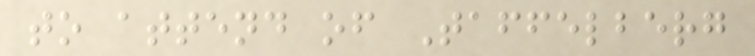to attend of Taffelberg
